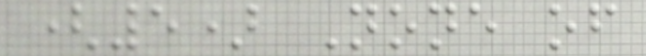(5) None of
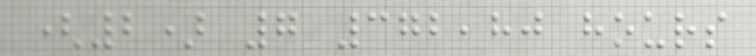(2) 7 372,80 hours
